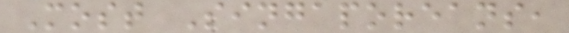Most Singaporeans,
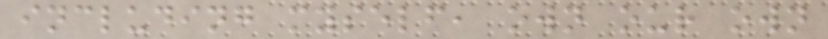including myself, own our own
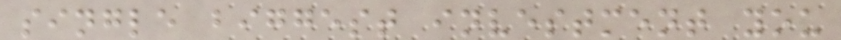single biggest investment you
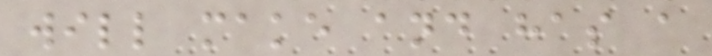will make and has a
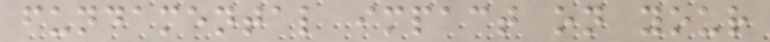fundamental impact on your
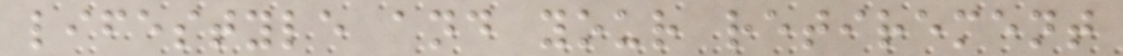lifestyle and your retirement
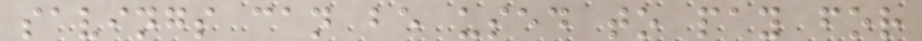savings can be used to pay for
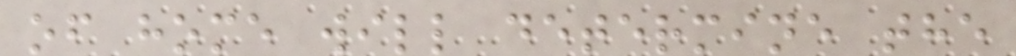of home will determine the
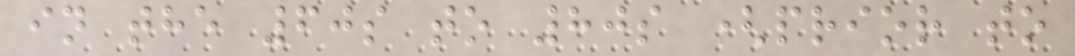in the 60s to 80s (prior to
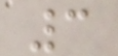3
